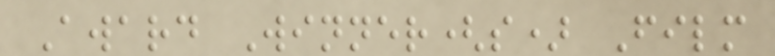Award Winner(s) Film
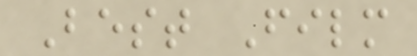Best Film
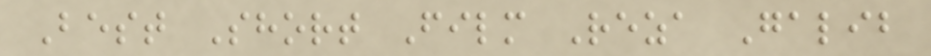Best Short Film Reza Galib
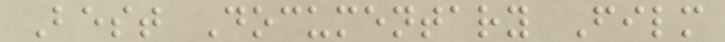Best Documentary Film
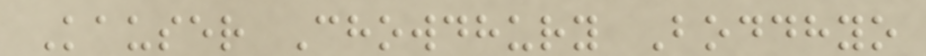Kauser Chowdhury Boddhyo
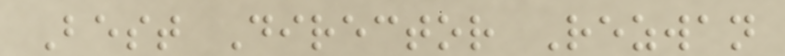Best Director Rezwan
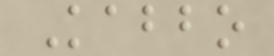Kabbo
